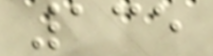135
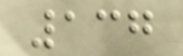137
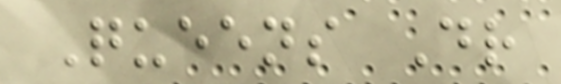Queens Dr
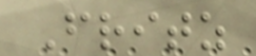Fritz
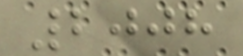2008
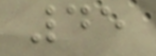45
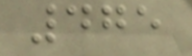475
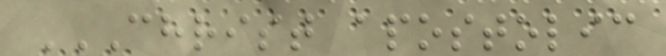CHRIST APOSTOLIC
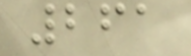261
